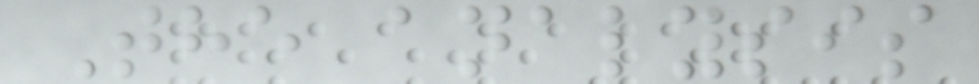The analysis
